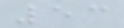53
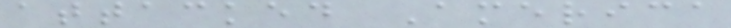attacked America
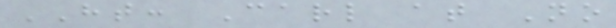HT: Carl at No
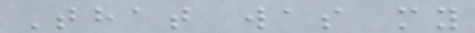That was my
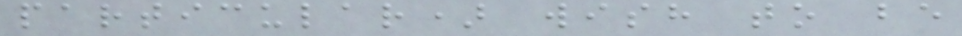particular) wish to be
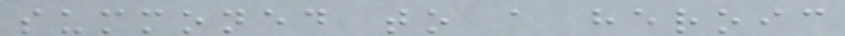summoned to a heroic
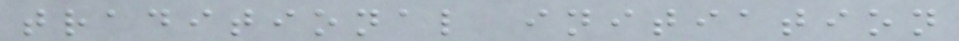traditional initiation
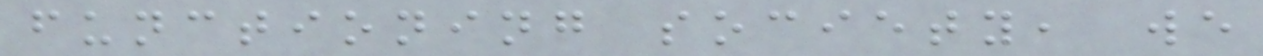functioning society, we
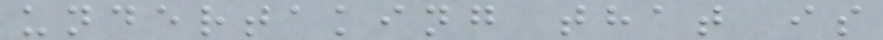undertaking that is
